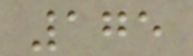175
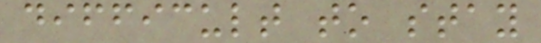difficult to stay
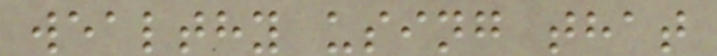wealthy using that
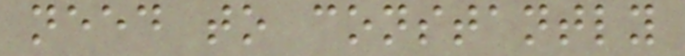need to constantly
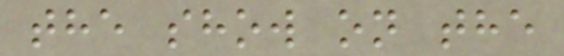the show on the
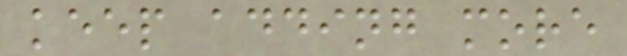keep adding more
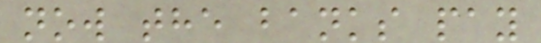now the banks pay
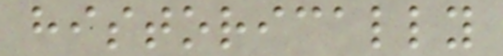historically
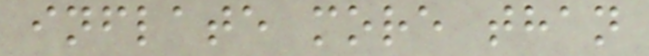inflate more than
